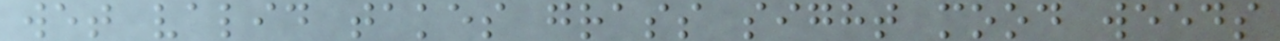wet valid takes grass sight mood weeds
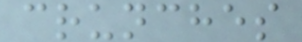crunches
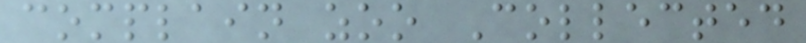complain zoo Collected
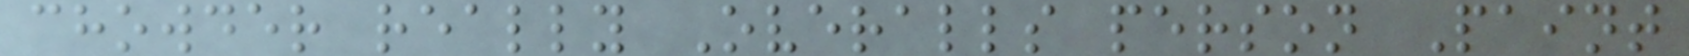chowder really Overalls person Paint
